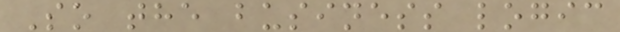So the business logic
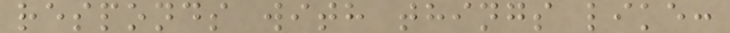responds with things like:
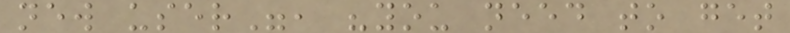new user", "you need to get
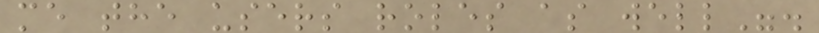me the users roles as well".
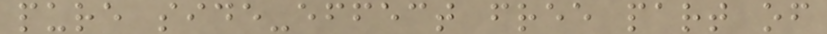pure side-effect free part of
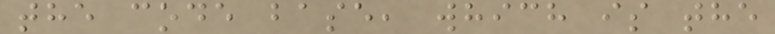the code base, which is the
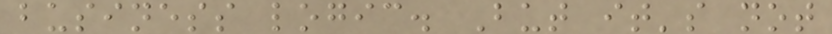business logic. But it's not
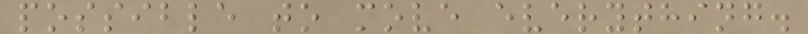possible to move everything.
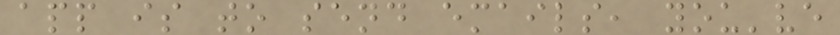app is to send emails, you've
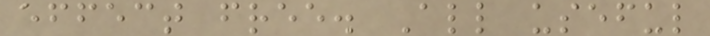effect free. All useful
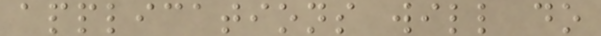applications will do
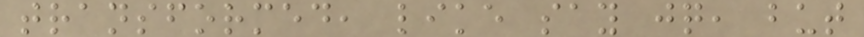transformed, like say jq, but
